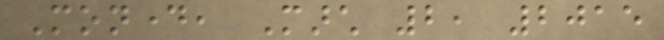Monday, March 2, 2015
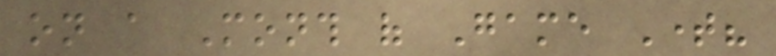on a Month of Game Time?
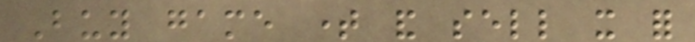Buy game time and sell it for
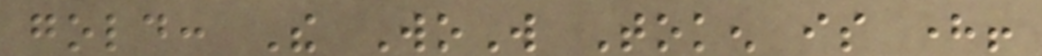gold: The WoW Token is here!
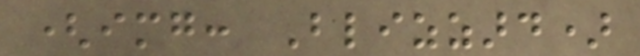(img: Blizzard)
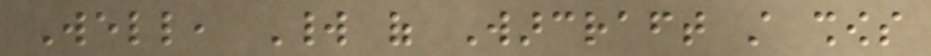Well, World of Warcraft still shows
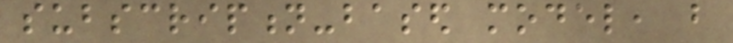subscription-based model, but
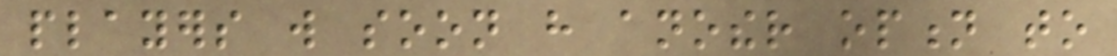players will soon have another option to
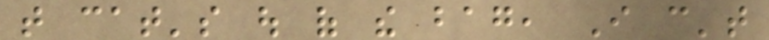that cat's out of the bag, I can't
